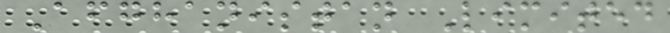Afghanistan Limited
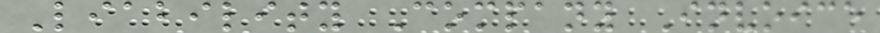Liability Company Invoice
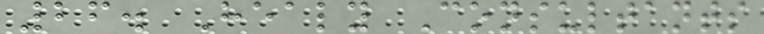26. Healy Consultants
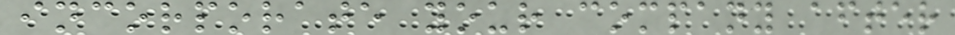incorporate your company after
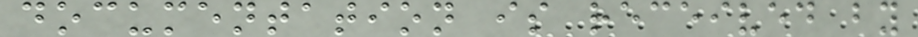documentation is received by
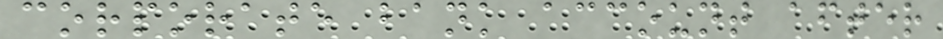corporate bank account after
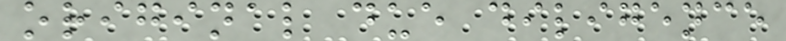original due diligence
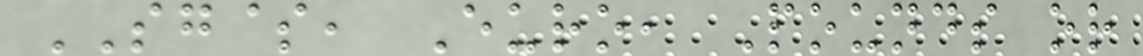SG$, Euro, Pounds or
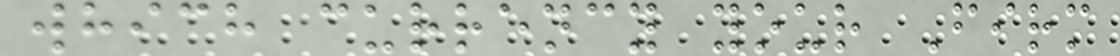which currency your Firm
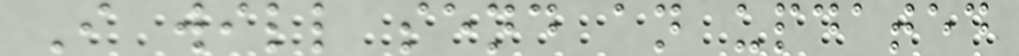I will send an updated
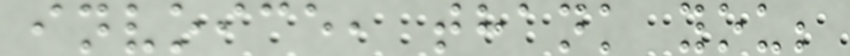invoice, thank you;
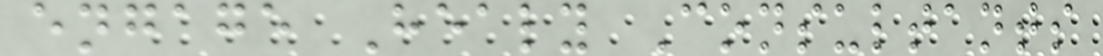engage Healy Consultants
